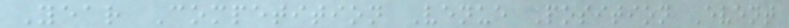Year Competition Venue Position Event
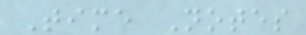Time Notes
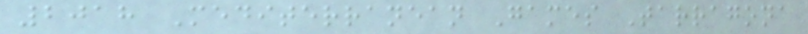2018 Mediterranean Games Tarragona
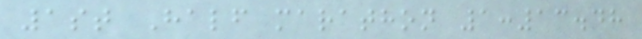1st Half marathon 1:13.48
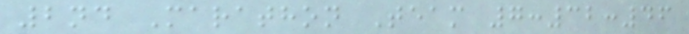2nd Marathon Team 7:32:46
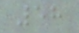58
